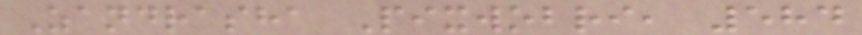Zandrasha Pixwobri, 584
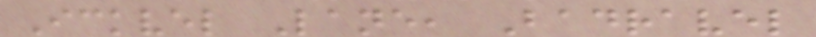Ickvel Lane, Badravel
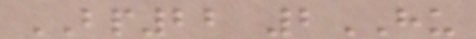BP22 2HU
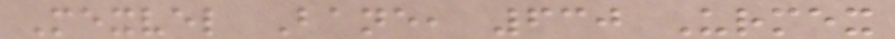Mexvel Bane, 630 Urmex
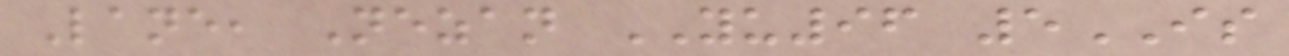Lane, Nezan YU96 5IS
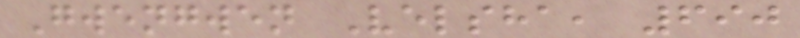Gwengwen Velsha, 690
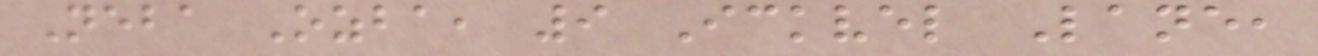Neba Ozba, 9 Ickvel Lane,
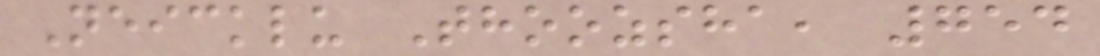Neicklu Thoozsha, 754
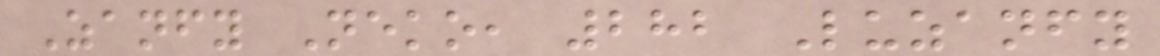Zanfy Neko, 282 Luzanfy
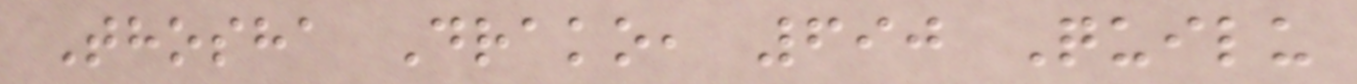Thosha Drako, 690 Quilu
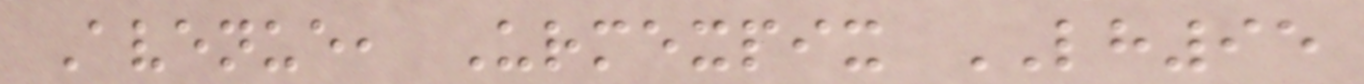Avenue, Urmexpix LH95
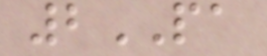2PA
